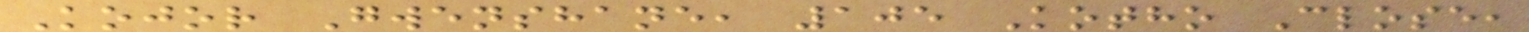Kojor Gwenshane, 105 Kotho Close,
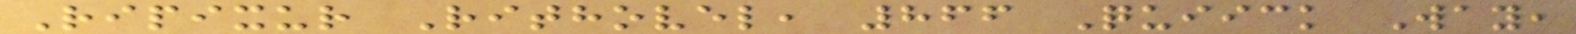Ripixur Rithovel, 866 Quiick Way,
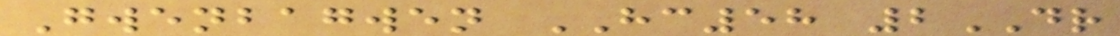Gwenbagwen HC58 2DR
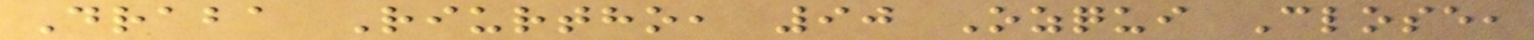Draba Riurtho, 90 Ozqui Close,
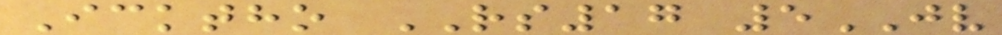Icktho RS17 5JV
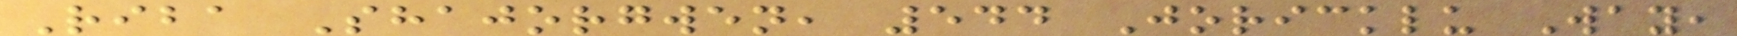Riba Shajorgwen, 544 Joricklu Way,
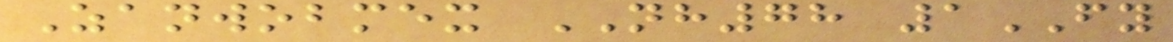Zanwobmex NH78 1FY
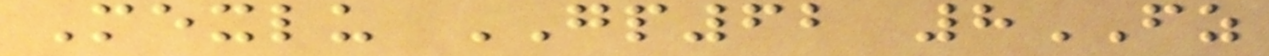Mexlu GP62 8FZ
